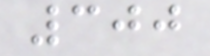300
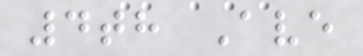4th Ave
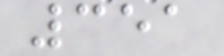351
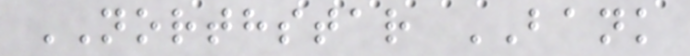NORTHSTAR BANK
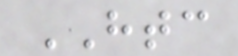HTC
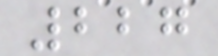227
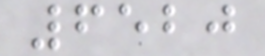6520
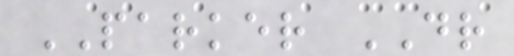PARKER DR
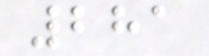281
